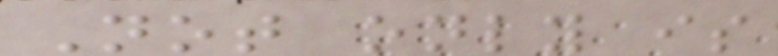Not only is
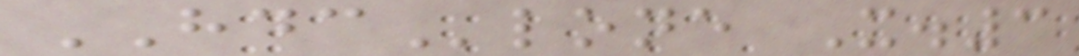HDClone X.3
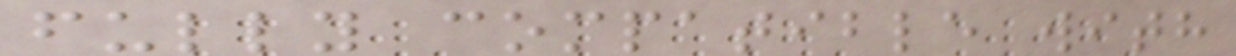fully compatible with
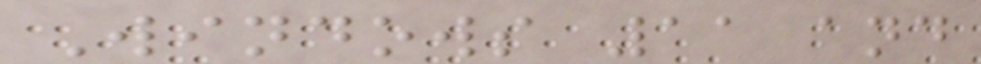Windows 11 and
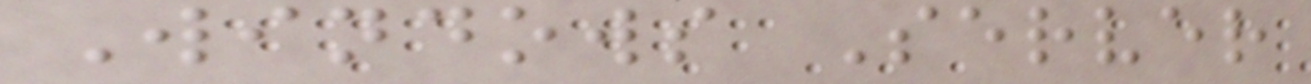Windows Server
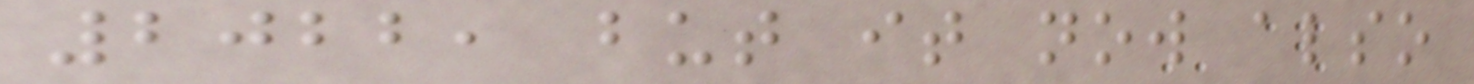2022, but it now also
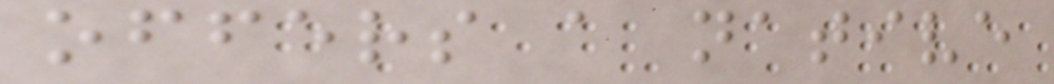offers a native
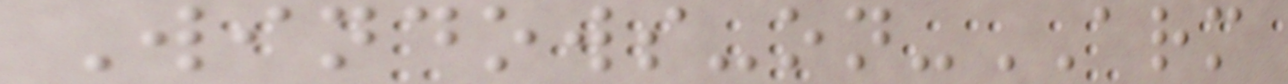Windows-on-ARM
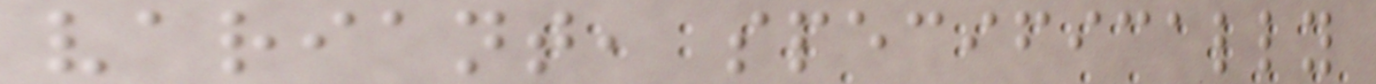variant, specifically
